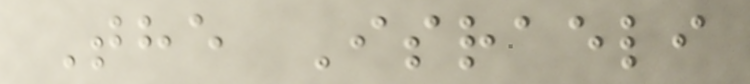The Israeli
